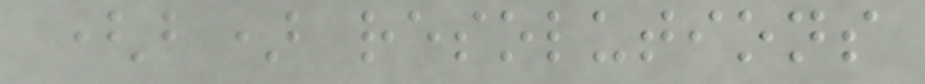(b) resolutions
